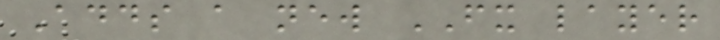Adds a new FX layer
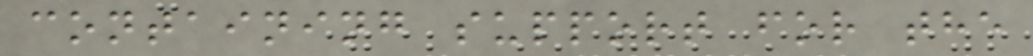containing support for the
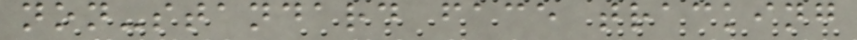non-standard face tracking
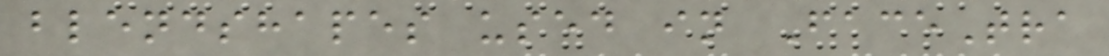blendshapes used in FaceTra
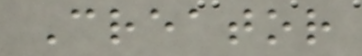Creator
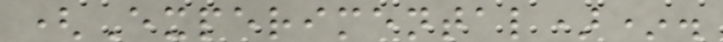(Experimental)*.
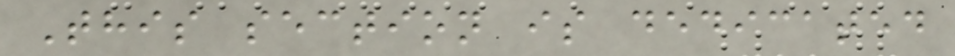This section is dedicated
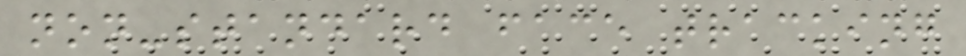non-standard face tracking
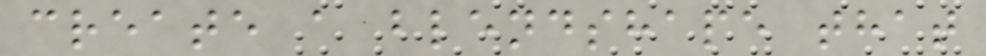create a blendshape that
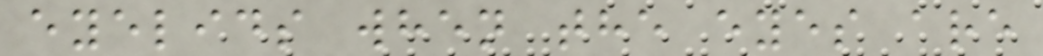eyelids when the eyes are
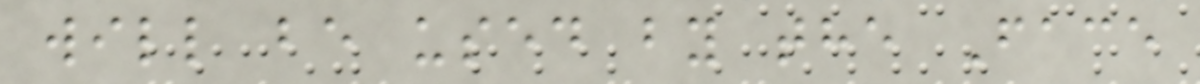will be used by the Face
